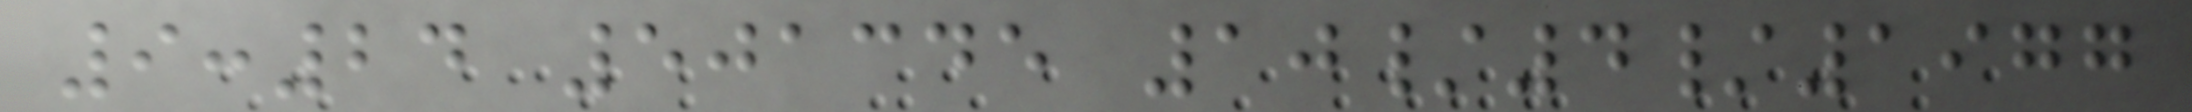9:24 501345 10/4/1977
